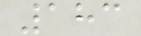183
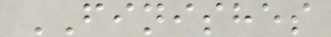FINISHES
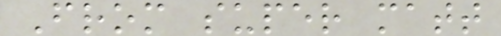From super matt
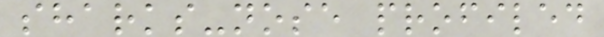sharks-nose profiled
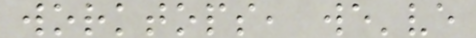worktops, we've
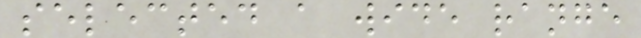selected a wide range
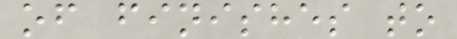of finishes to
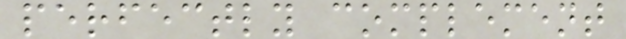perfectly complement
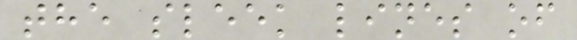the sleek lines of
